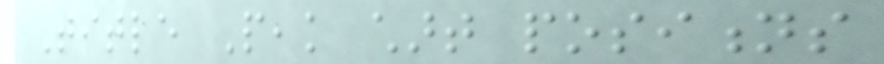Title Peak chart positions
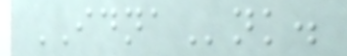IDNAnk.
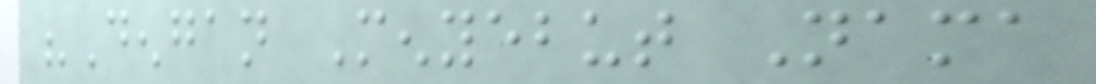"Dengan Menyebut Nama
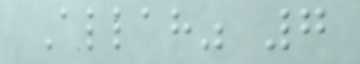Allah" 7
